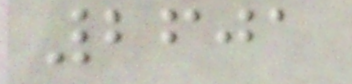2601
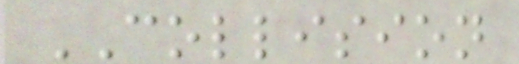COLLISION
